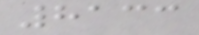8133
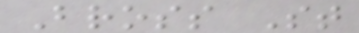Bross St
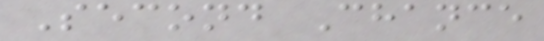Second Chance
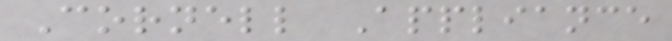Cornell Appliance
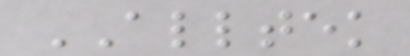ALLTEK
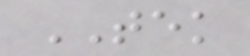TEK
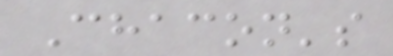Chacon's
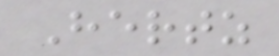Hertz
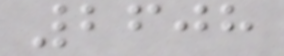2608
